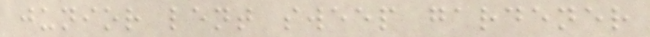junior lent sweep gardener
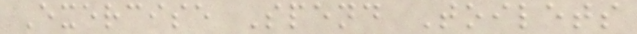Exercise Spend Toilets
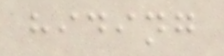hiding
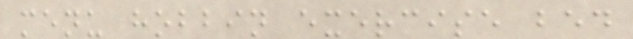menu hobbin exercise bed
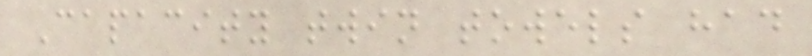Capacity twin towels had
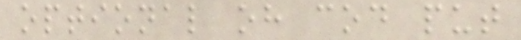optional oh cod put
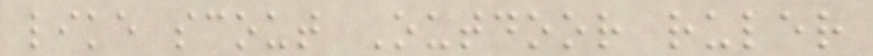like scout Outdoor ruler
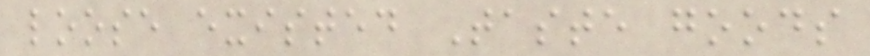loose existed Taste goods
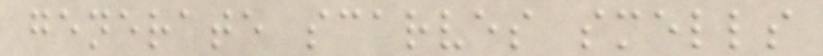generate scarves smells
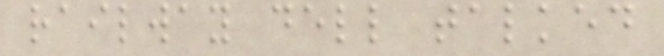railway dell talked
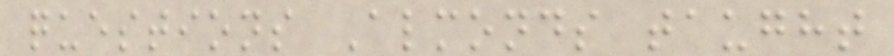questions Almonds taught
